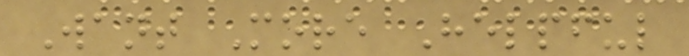Want More Helpful
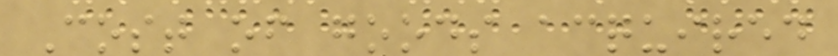Cost of goods acquired
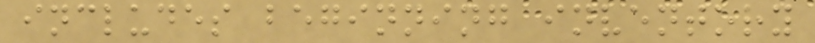includes beginning inventory
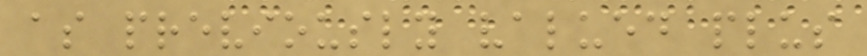as previously valued plus
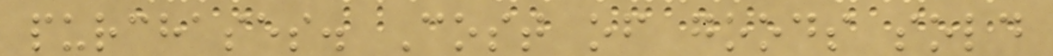purchases. Cost of goods sold
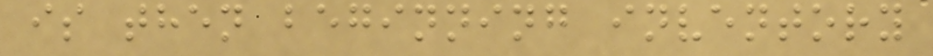is then beginning inventory
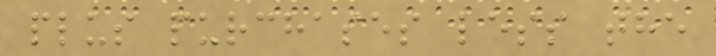plus purchases less the
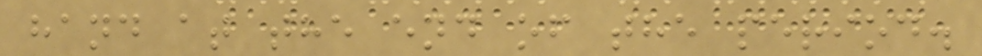hand at the end of the period.
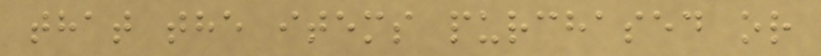that the items purchased or
